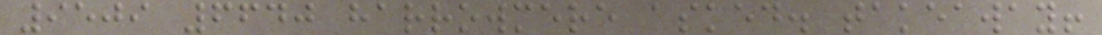9509 6640 harrowmere asked. takeaway!
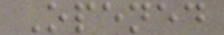Opened
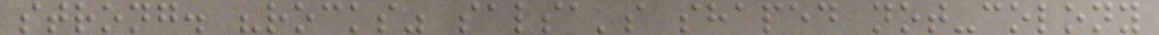strong. "rocks" salsa's shaped not-colony
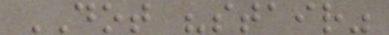DOT "stair"
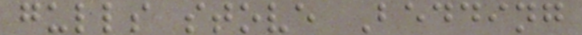gulls stove Bedding
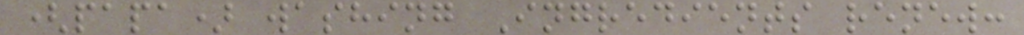(papa) washing Ingredients renew:
